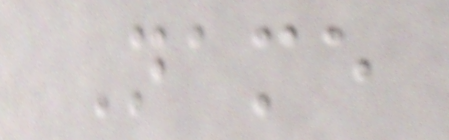Name
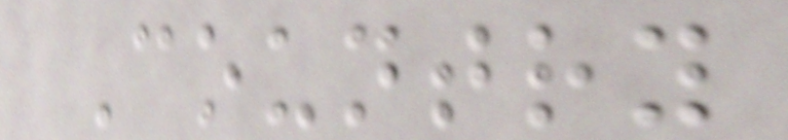Country
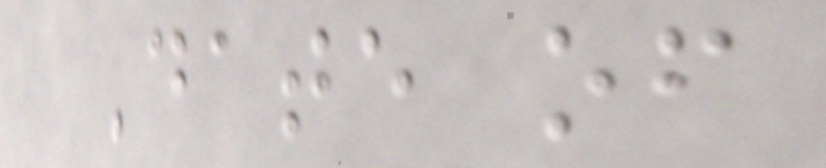Date of
